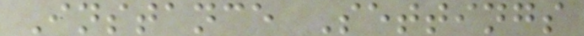Instance Settings
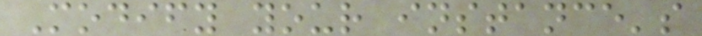Modify your instance's
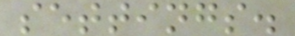settings.
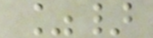%}
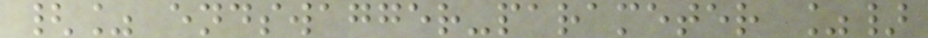{% endswagger-parameter %}
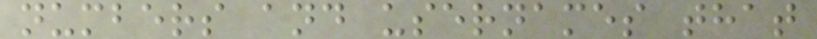numbers and usernames that
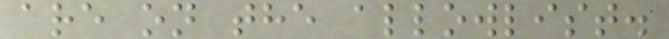are on the allowlist.
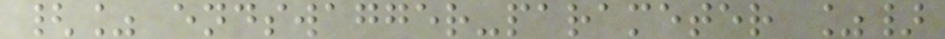{% endswagger-parameter %}
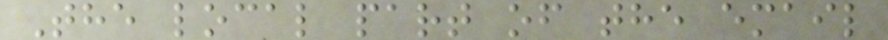The local part of the email
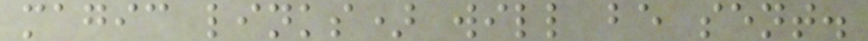magic links) will be sent.
